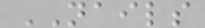NAILS
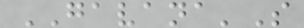GAVANA'S
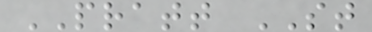PRATT ST
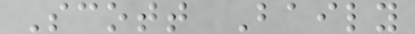Scott Baily
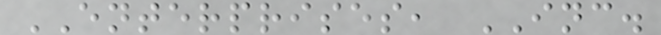ENTERPRISES, INC.
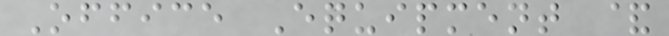Office Equipment &
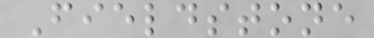Fieldstone
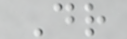Dr
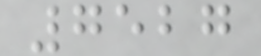7527
